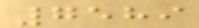7589
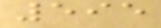595
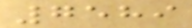7589
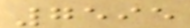7595
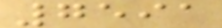7591
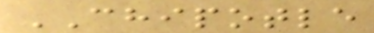CHIPOTLE
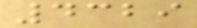4329
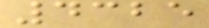4325
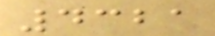4321
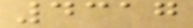4317
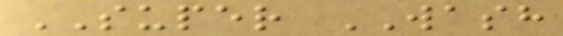SUPER WASH
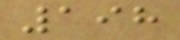198
